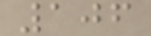106
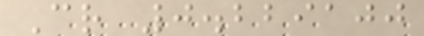Cr 0.229100
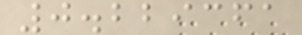0.229361
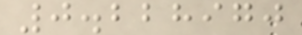0.228970
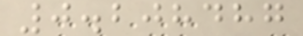0.208487
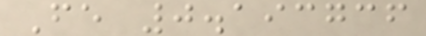Fe 0.193736
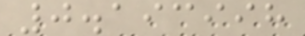0.193998
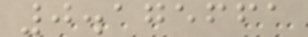0.175661
